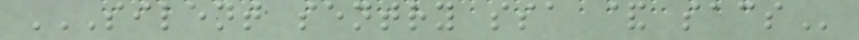SILENT SENTRY SSA & SACS
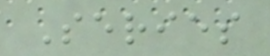Series
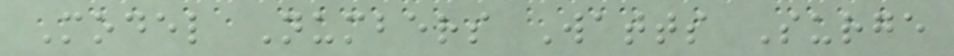Model Numbers Watts Surge
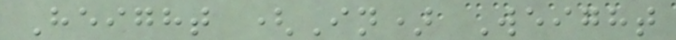Height (In) Weight
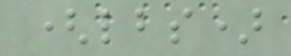(lbs)
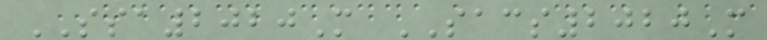SSA2020M SACS2020M
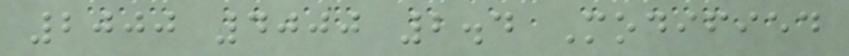2000 4000 2.4 Modified
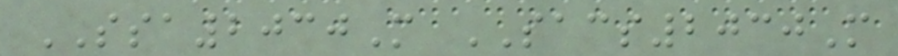SSA2030M SACS2030M
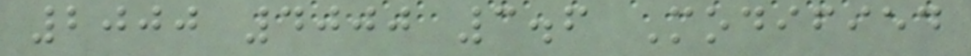2000 4000 3.6 Modified
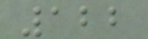122
